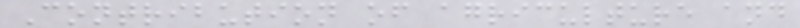Contribution of agriculture and
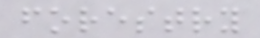forestry
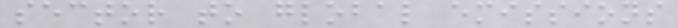sector to global emissions
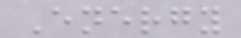Energy
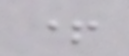+
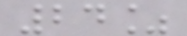24%
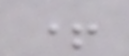+
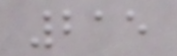215
